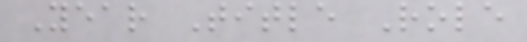Year Title Role
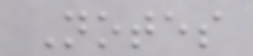Notes
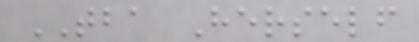TBA Herself
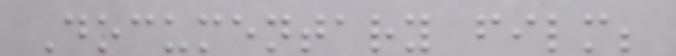Documentary film;
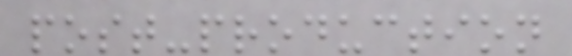post-production
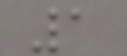1
